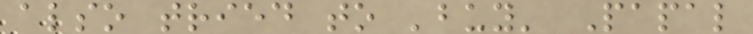also tried to 'buy' Papal
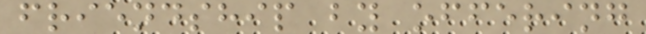friendship by offering
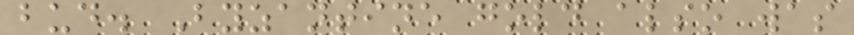bud. Byzantine gold also was
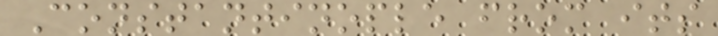Constantinople from its
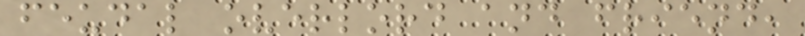feudal overlord and friend,
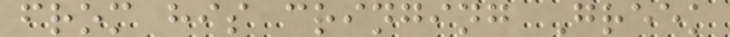from his cringing Greek
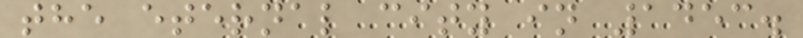the eternal city in 1453.
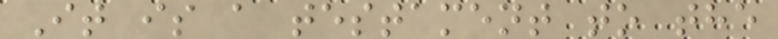It is a testament to the
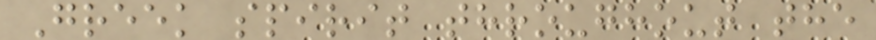Greek spirit throughout the
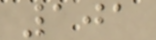101
